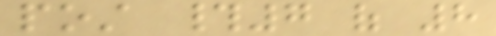post #7 of 8
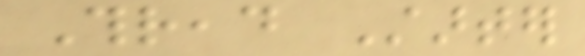Thread Starter
